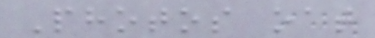Photos oat
